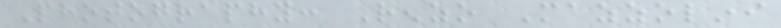Photography: Renzo Mazzolini
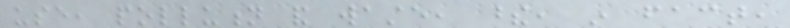use, pollution and waste, these, in fact,
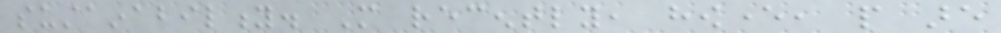sustainability. More recently, however, people are
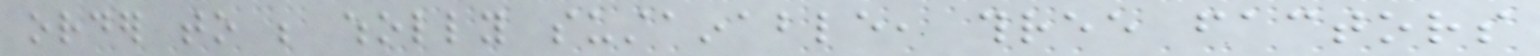order to be wholly sustainable, three factors
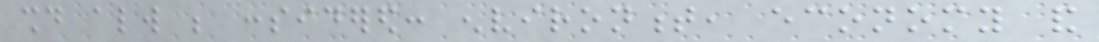should always be considered: environment, economy and
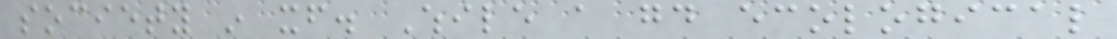society in itself. While a good ecological
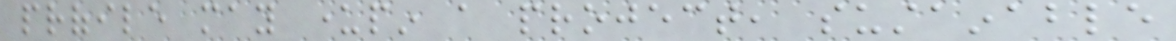profile may underpin a project, sustainable
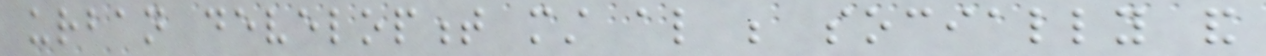urban development must also be socially and
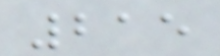215
